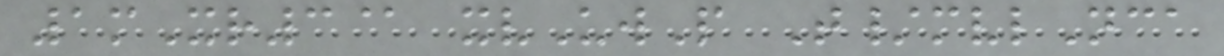1mXr3@ xvUwP T/mvlNca
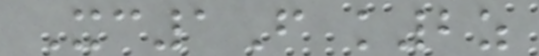Xc1F k2z
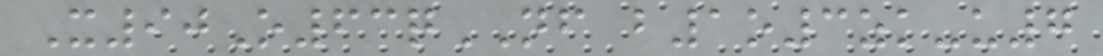X90O63qNF b1o3zk-u7
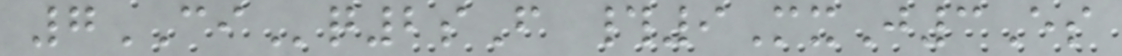7CIq2sF #9MxJ3Es
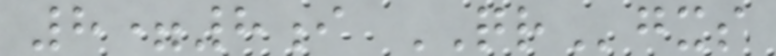8=8i QRgxs
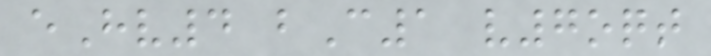eHv4 bC1 v7oqt
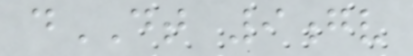dDT 9gv
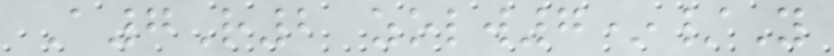A7R2 zolw7*/Y
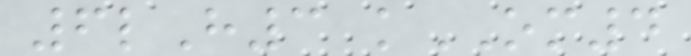6lH3 kOM4
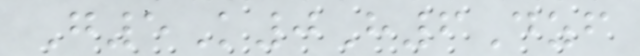G5K0H6Dzf
